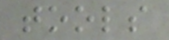tools
